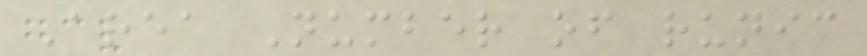Area Number of runic
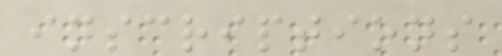inscriptions
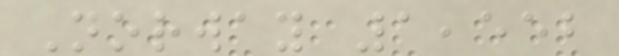Norway 1,552
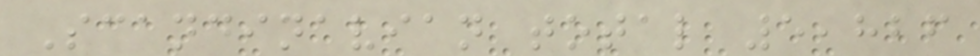Scandinavian total 5,826
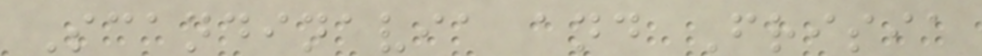Scandinavia and Frisia
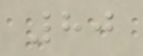80
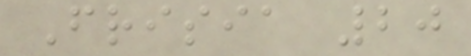Frisia 20
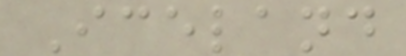Iceland
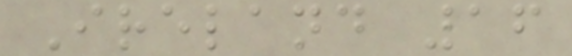Ireland 16
